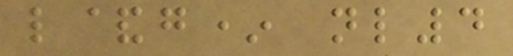l&g* nl4
